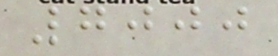7000
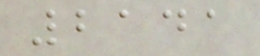2141
